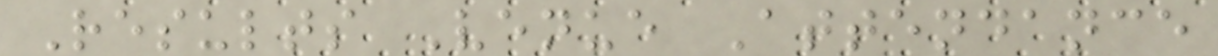Results Venue Attendance
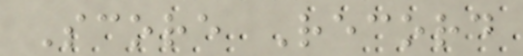Score Record
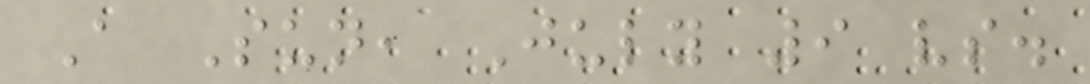A Sun, July 9 vs.
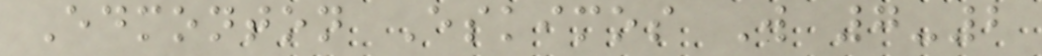Edmonton Eskimos W 7-2
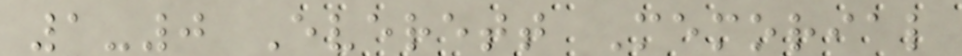1-0 Everett Memorial
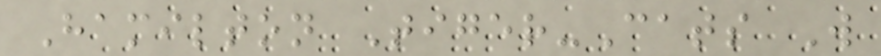Hamilton Tiger-Cats W
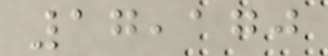17,170
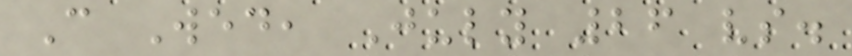C Wed, July 26 vs.
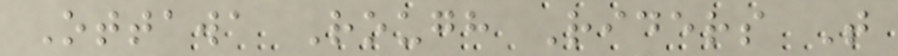Ottawa Rough Riders T
